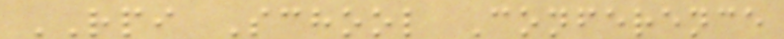RPI School Conference
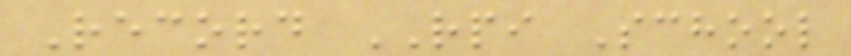Record RPI School
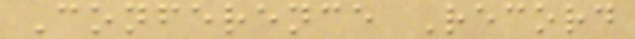Conference Record
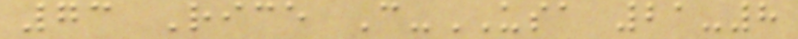73 Rice C-USA 21-8
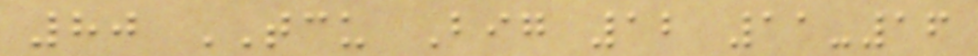80 TCU Big 12 11-16
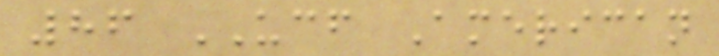86 UCF American
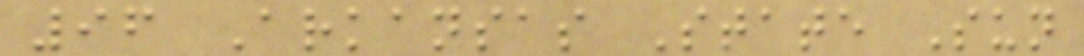96 Arkansas State Sun
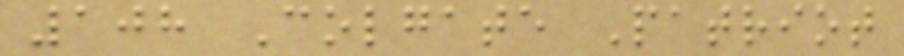108 Colgate Patriot
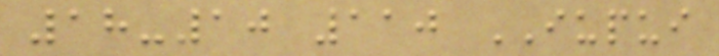18-10 110 IUPUI
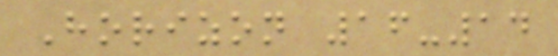Horizon 16-14
